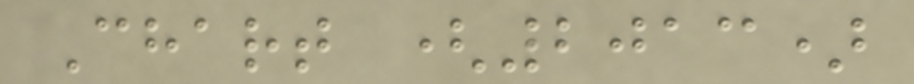Chart (2013)
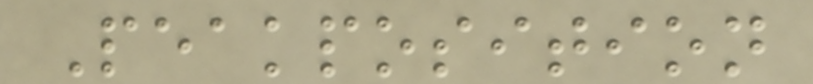Peakposition
